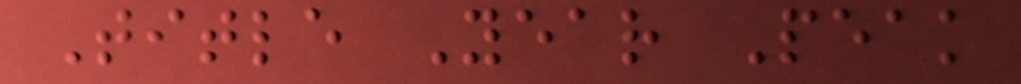Title Year Peak
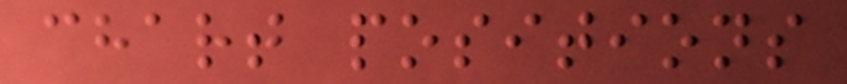chart positions
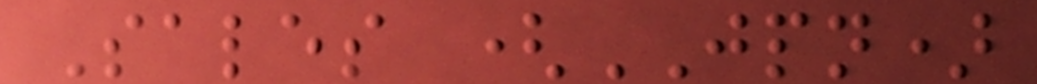Sales (JPN)
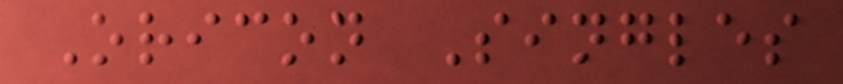Oricon Singles
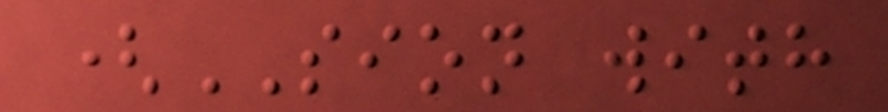(SION with
